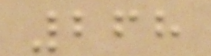268
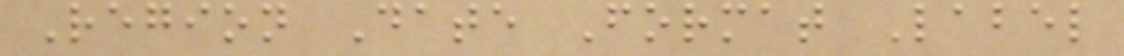Region Date Format Label
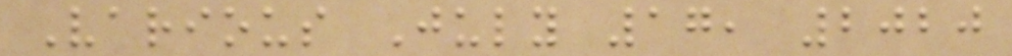Various July 17, 2020
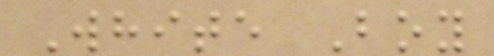White Boy
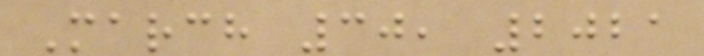March 30, 2021
